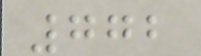772
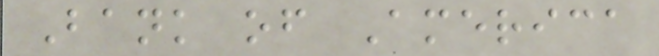Bank of America
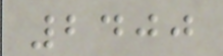2400
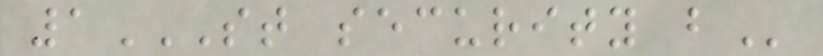1ST SECURITY B
